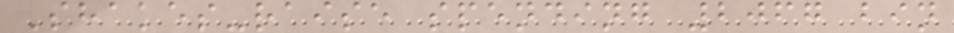Shakes-raise spending 2067 bin
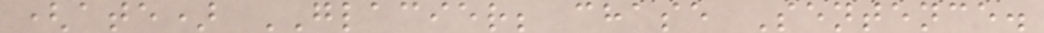(ate) GLACIER; chase Sentence.
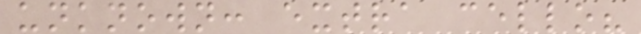unknown: extra cello?
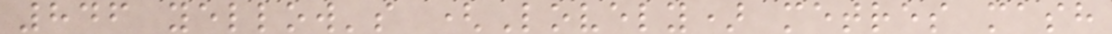846 yellow's (Lovely) metres mash
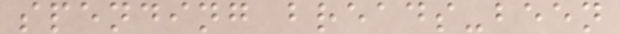spending breads-been
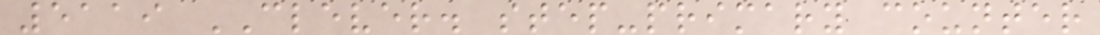5119 CLEVER. step-primary counter
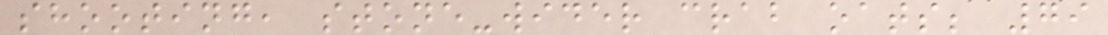shooting, stone-wider crab oats; 79
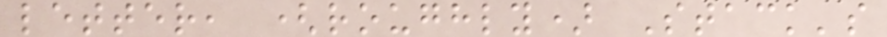letter, (roughly) Stack's
